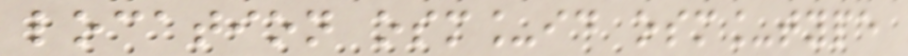location osm_id osm_type
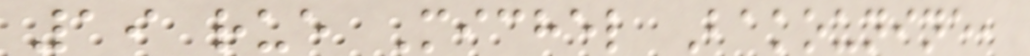19 rue Michel Bakounine,
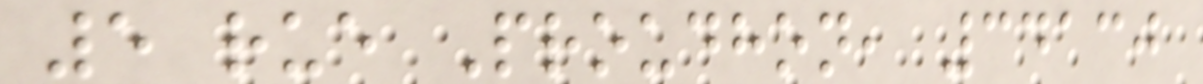5 rue Proudhon, 34130
